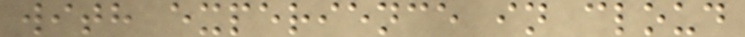with experience in cloud
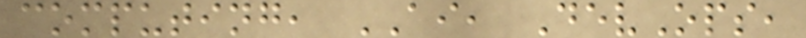computing, AI, DevOps,
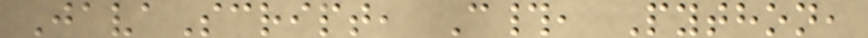JavaScript, C#, Python,
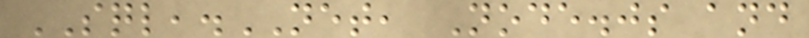SQL,.NET, Node.js and
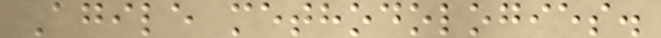Agile methodologies.
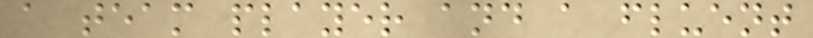a team player and a fluent
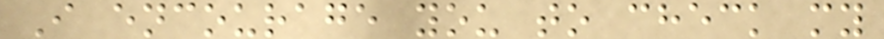I encourage you to check my
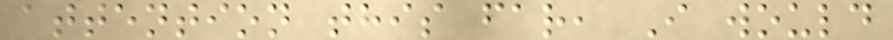attention this far, I would
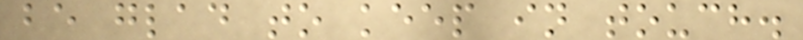be glad to keep in touch.
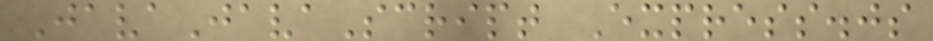JavaJavaScript Express.js
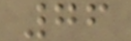76
